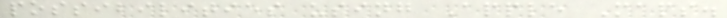possibilities using Apple Maps.
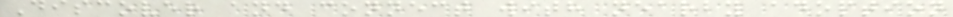Discover and connect with nearby adoption
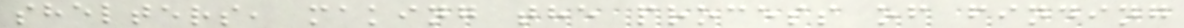shelters, making the process of finding
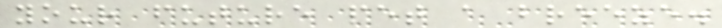your future pet a breeze.
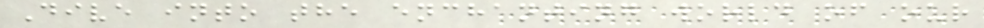Dive into the enchanting world of our
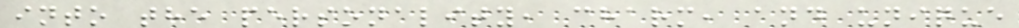into the personality, charm, and unique
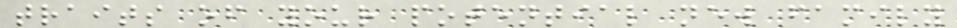traits of your potential new family
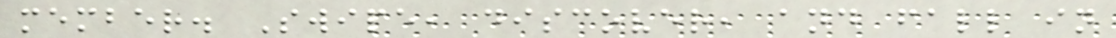member. Swipe, discover, and fall in
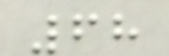68
